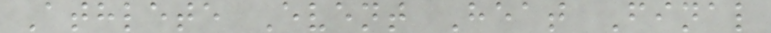Athlete Event Heat Final
